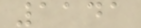1141
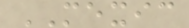MEXIC
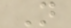N
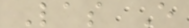Las E
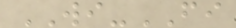WI-FI
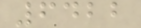6422
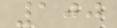100
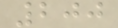200
